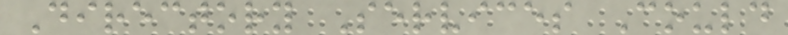Directory Services Could
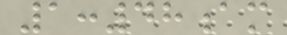1:48am
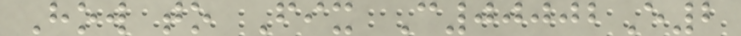How to Fix C00002E2
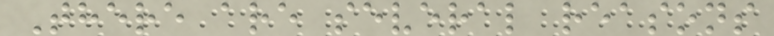There are several reasons
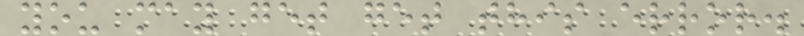you may get get this error.
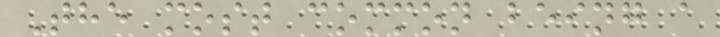The most common being a
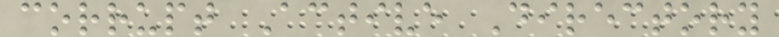corrupt Active Directory
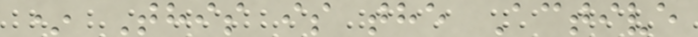* This is the Active
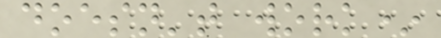doesn't work*
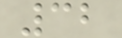32
